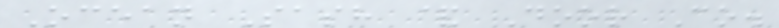Ocean Sash & Door Co.
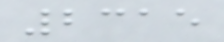2315
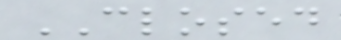CLOSED
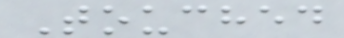Touched
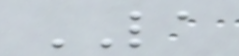LA
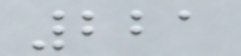221
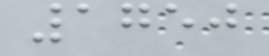1750
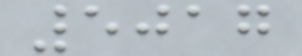5017
